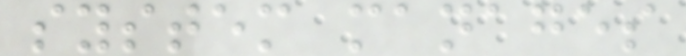system manages
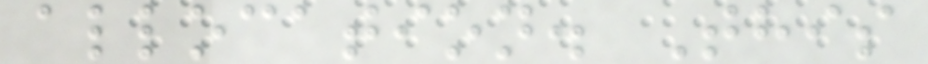allocation. This
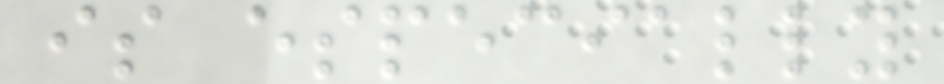is especially
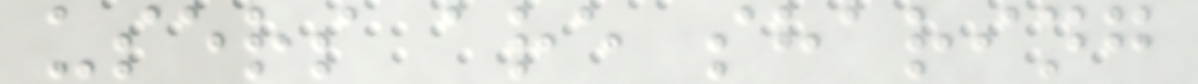users are sharing
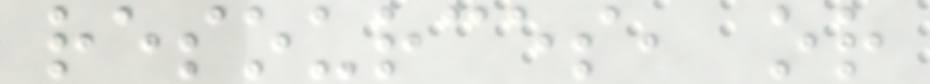resources, or
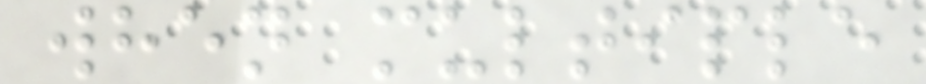when multiple
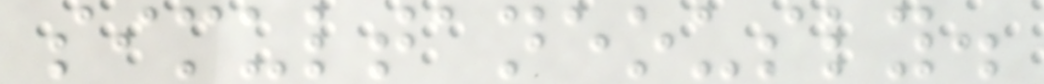simultaneously.
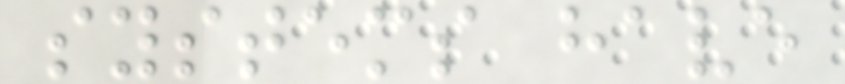systems have
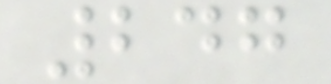247
